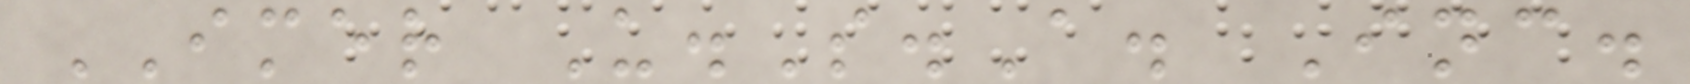IMER U.S.A. Inc.
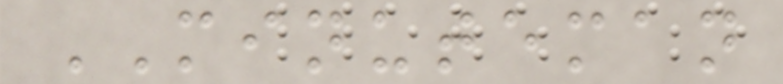MINUTEMAN
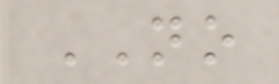NO
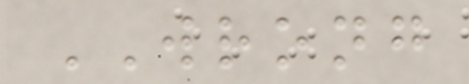WRONG
